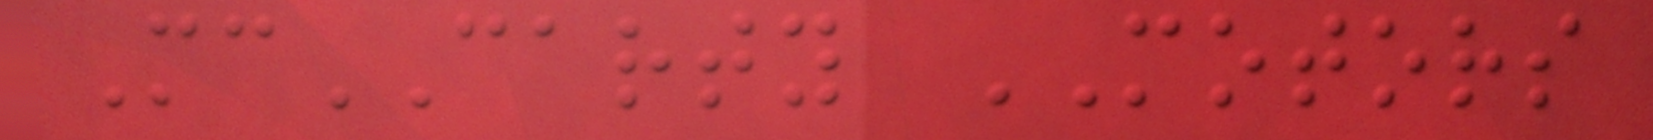McCARTY MOTORS
